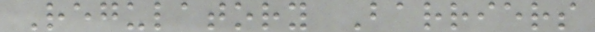Regulatory Barriers
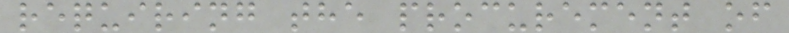requiring the procurement of
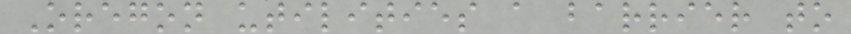Oregon utilities a barrier to
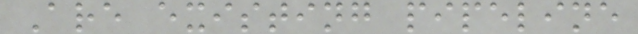Are existing pipeline
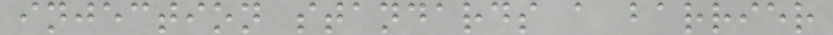injection standards a barrier
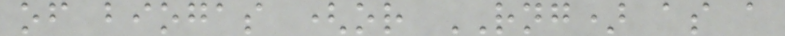of biogas (or RNG) as a
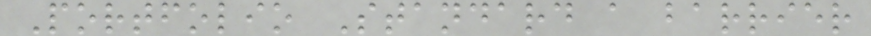Portfolio Standard a barrier
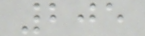205
